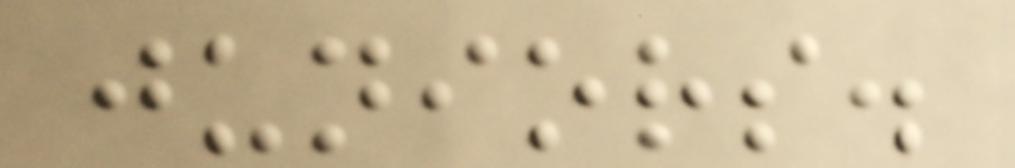juniors.
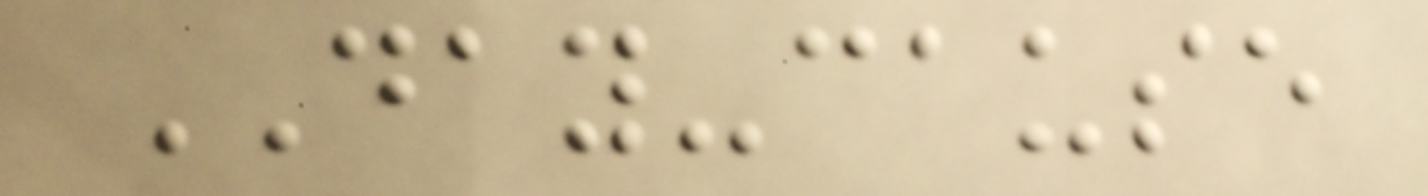DAY-cause
